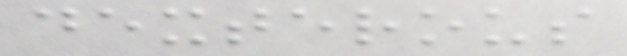dexterous
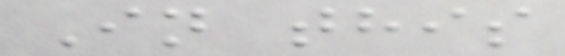In this
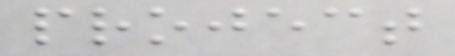project
